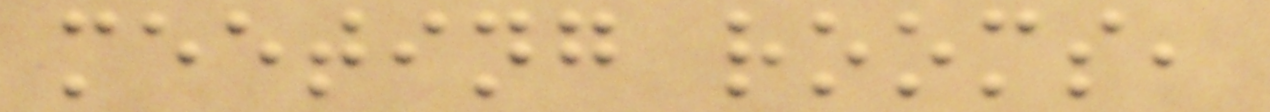meeting rooms,
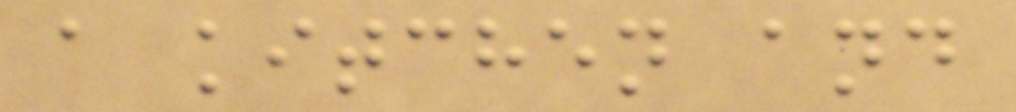a kitchen and
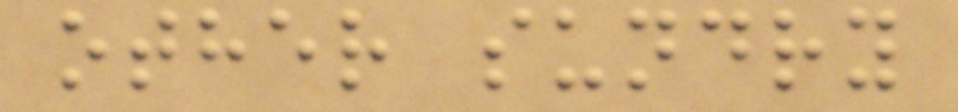other sundry
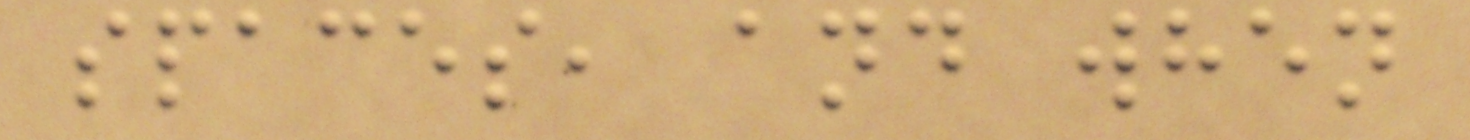spaces, and when
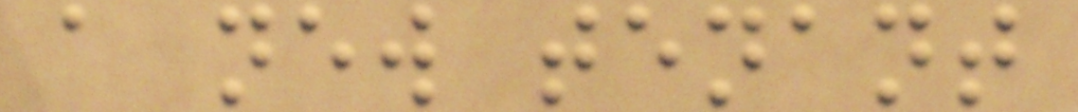a new tenant
